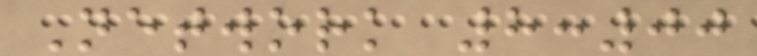Network 8:00
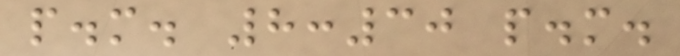p.m. 8:30 p.m.
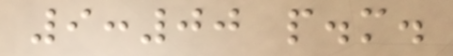9:00 p.m.
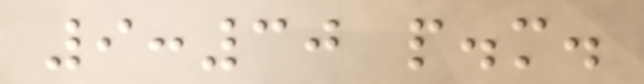9:30 p.m.
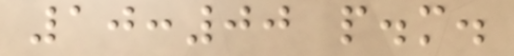10:00 p.m.
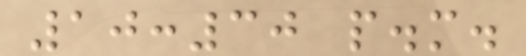10:30 p.m.
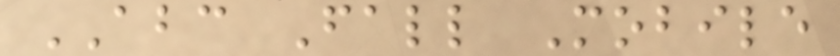ABC Fall Mobile
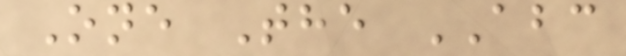One The ABC
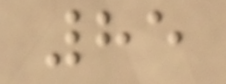85
